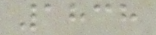1838
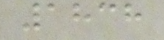1838
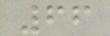66
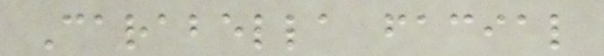Carabella facial
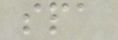spa
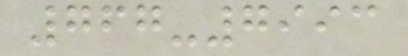767-7993
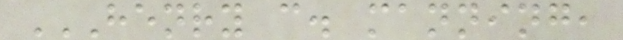HENRY C. MANNING,
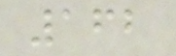162
